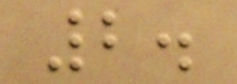2.
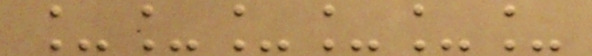______
